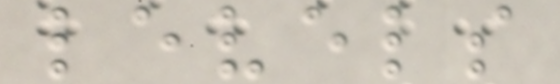levels
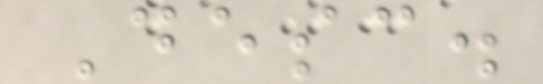Desc.
